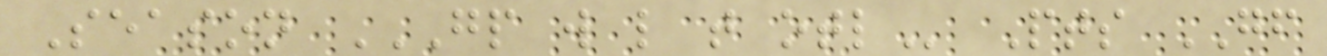Season GP W L T OTL Pts GF
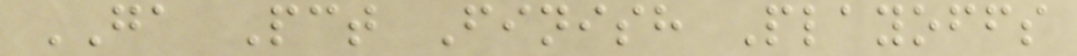GA Pct Finish Playoffs
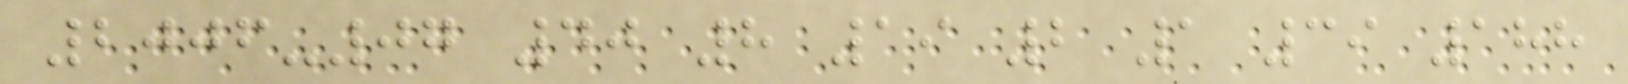2006-07 40 8 19 2 1 39 188
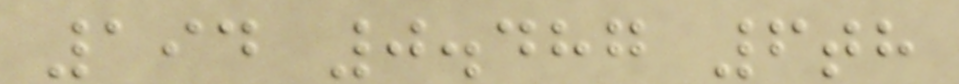194 0.487 6th
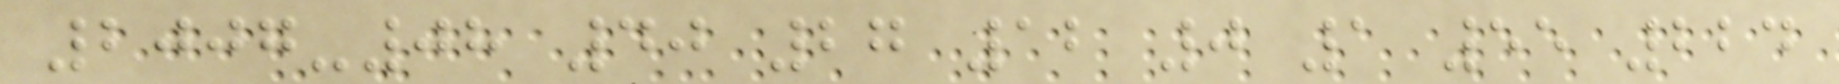2007-08 40 27 12 0 1 55 224
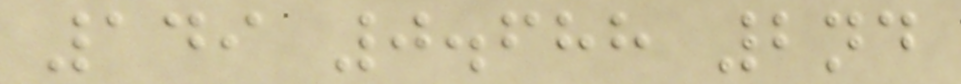149 0.688 2nd
